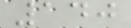140
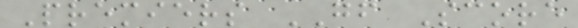Premiers GF Score
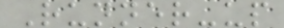Runner-up
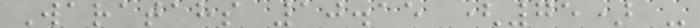Waratahs 10.15 (75) -
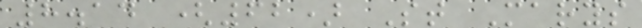8.14 (62) St Marys
